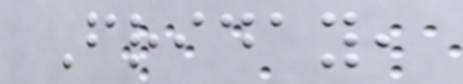Friday,
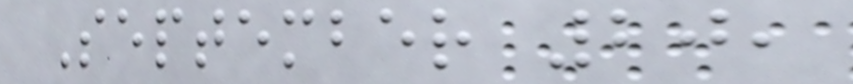September 20,
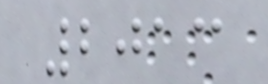2013
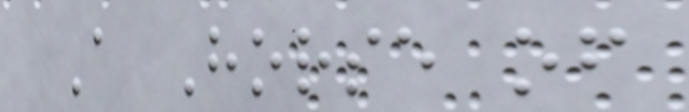A Horse of
